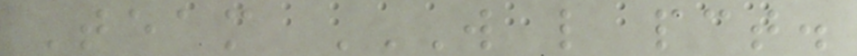Team W L PCT.
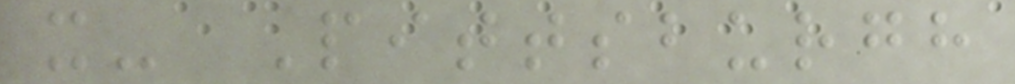x- Pittsburgh
